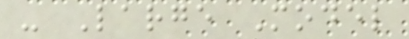- Large Model
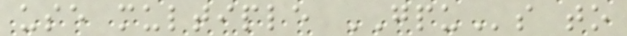use multiple GPUs to
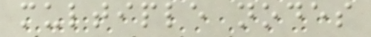multiple nodes
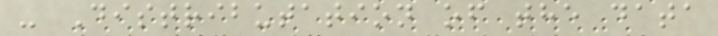- Distributation of the data
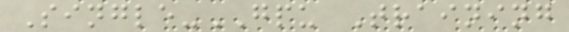Single-GPU Training
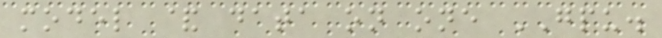model & data on one GPU.
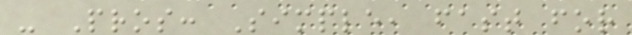- Pros: Simple, fast for
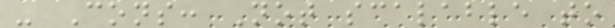- Cons: Not scalable to
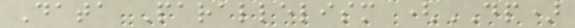Data Parallelism (DP)
